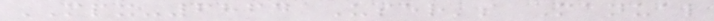MPX-6864 User's Manual
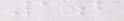1.2
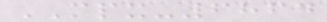MPX-6864
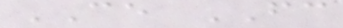CE FC
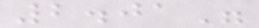2.01"
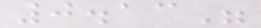0.13"
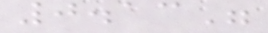0.13"
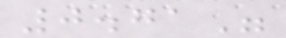0.71"
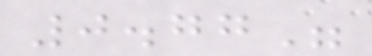0.77"
